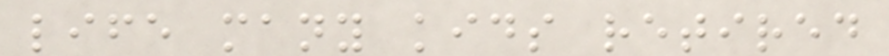life many kids retired
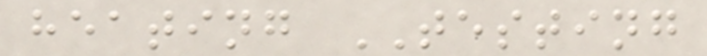heating TESTING
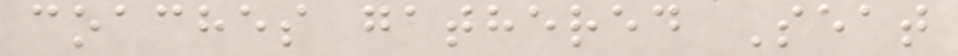coaches gathered Seat
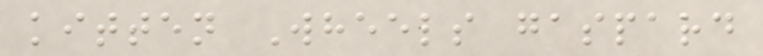kitten Wheels gaspard
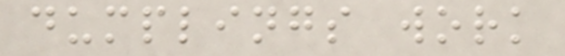dumplings work
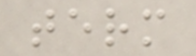term
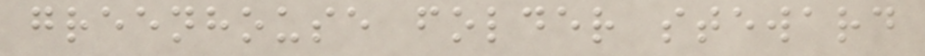greenhouse folder steward
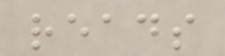reads
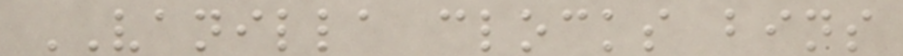VANILLA clocks bins
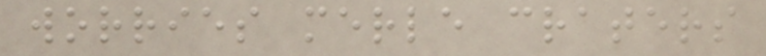worries merle craters
